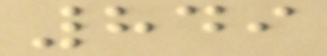849
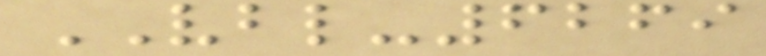VBL-6269
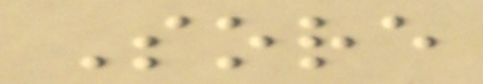Sore
